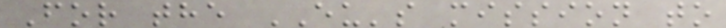For the EU's mission to
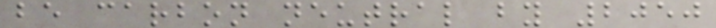be carbon neutral by 2050
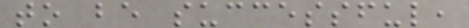to be successful,
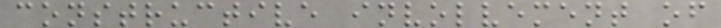constructive involvement of
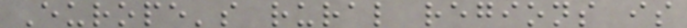Europe's rural regions is
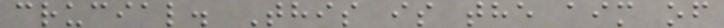crucial. This is the aim of
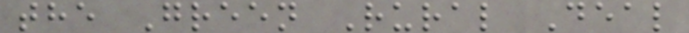the Green Rural Deal
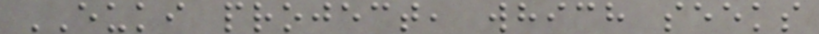EUKI project, which seeks
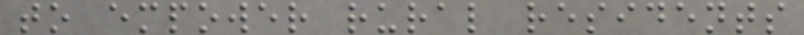to empower rural residents
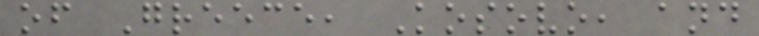of Greece, Kosovo, and
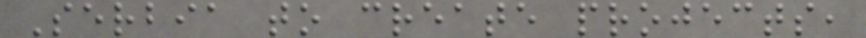Serbia to create projects,
